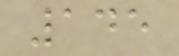145
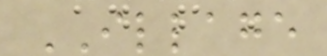ILLAGE
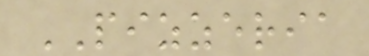PIZZERIA
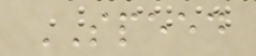SPEED
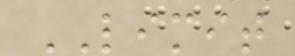LIMIT
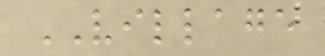VILLAGE
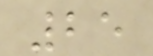25
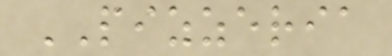PIZZERIA
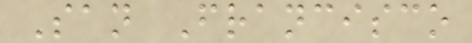San Francisco
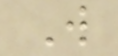W
